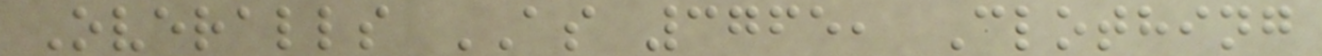Overalls AS 3765, Clothing
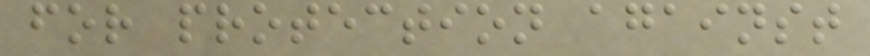for protection against
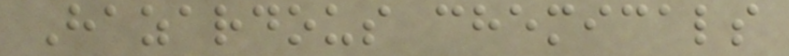Hazardous chemicals
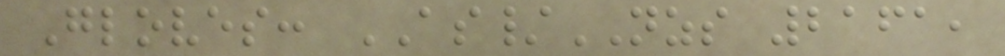Gloves: AS/NZS 2161,
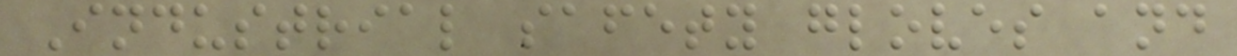Industrial safety gloves and
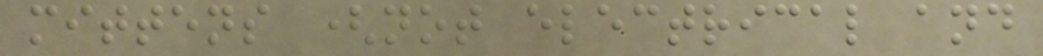mittens (not electrical and
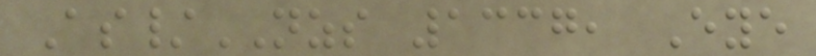As/NZS 1337, Eye
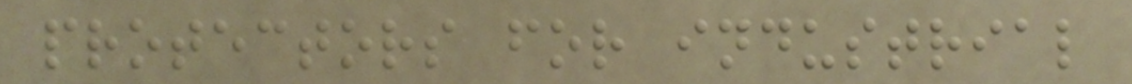protectors for industrial
